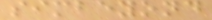simbeyond
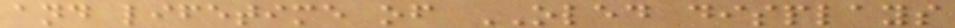and lifetime of OLED displays
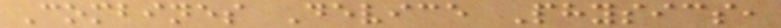Combines Device Physics,
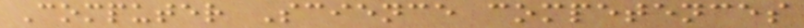Computer Science competences
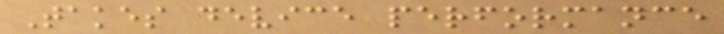Takes device performance
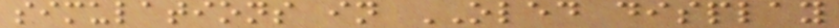simulations in OLED display
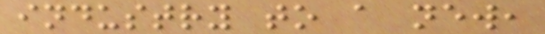industry to a new,
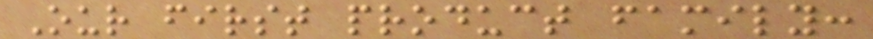Our first product family:
